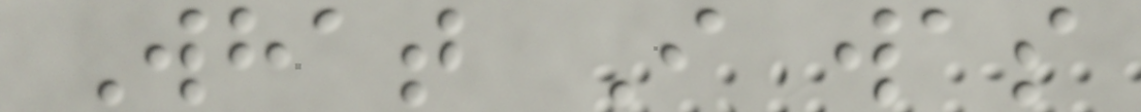What I was
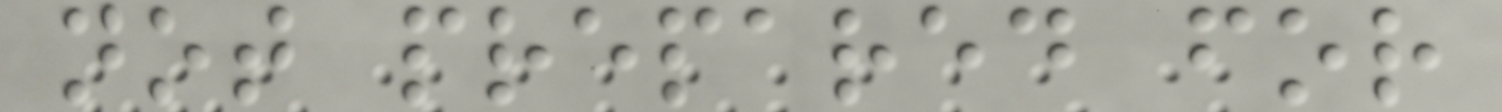not prepared for
